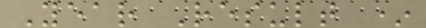Year Result *
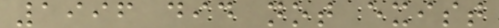1996 did not exist
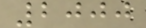2000
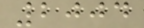2004
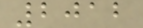2012
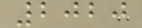2020
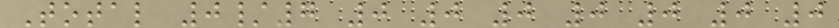Total 0/7 0 0 0 0 0 0 0
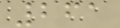261
